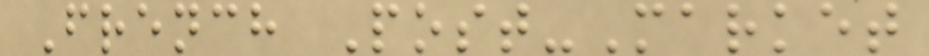French Post-Market
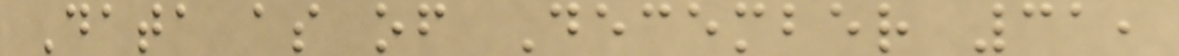Data as of December 31,
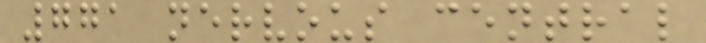771 nervous central
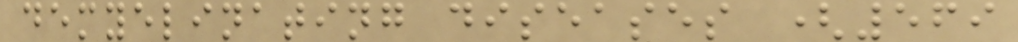demyelinating diseases (569
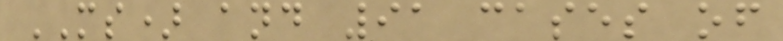MS) and 91 cases of
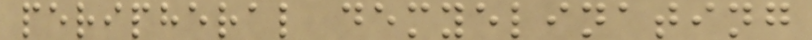peripheral demyelinating
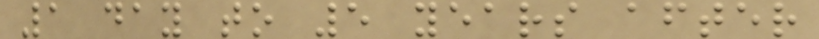1 day to 5 years after
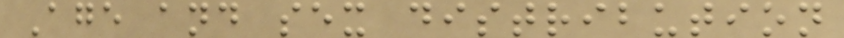Age and sex distribution
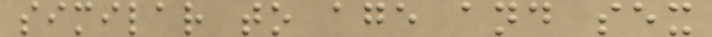similar to age and sex
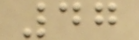47
